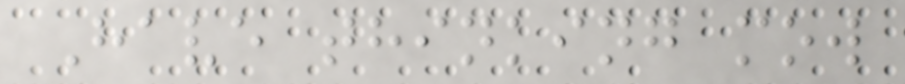Have thinking mow
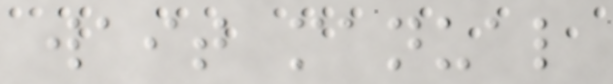wait manual
